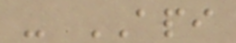- API
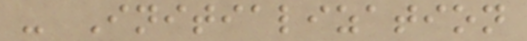- Initialization
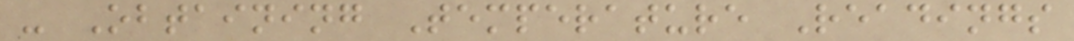- Obtaining Temperature Readings
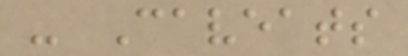- Caveats
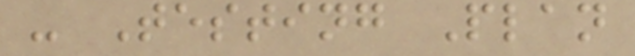- Testing Plan
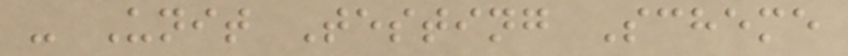- Unit Testing Scheme
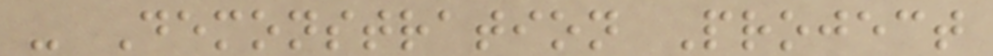- Demonstration Project
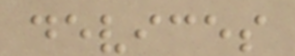devices
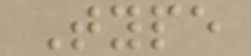Type
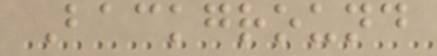Background
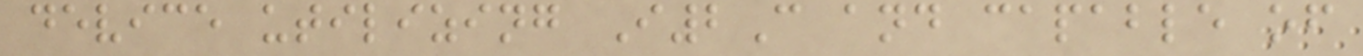device utilizing I2C and capable of
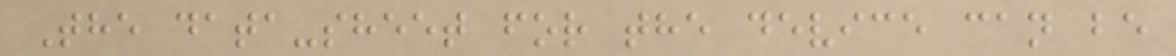The data-sheet for the device can be
